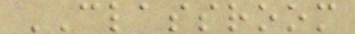CLASSROOM
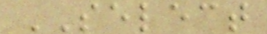SELECT
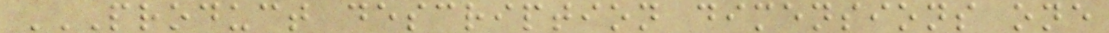PRODUCT DESCRIPTION DIMENSIONS ONE
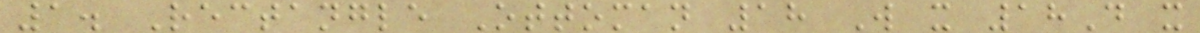1. Rectangle Ottoman 18 W x 18D x
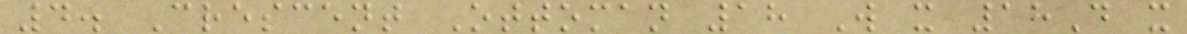4. Crescent Ottoman 18 W x 18D x
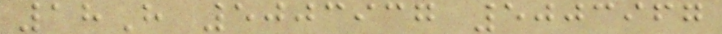18H 5003937 5003967
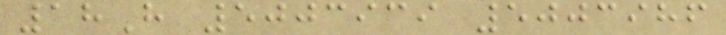18H 5003939 5003986
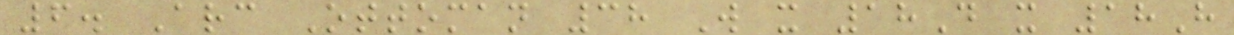6. Arc Ottoman 38 W x 18D x 18H
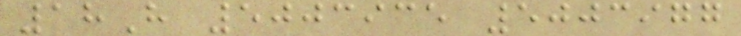18H 5003935 5003977
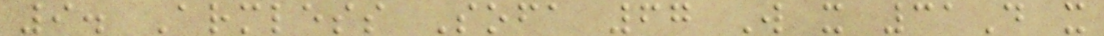9. Armless Sofa 67 W x 31D x
